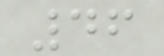46
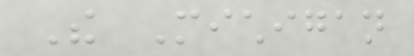The Michigan
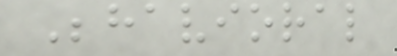Behavioral
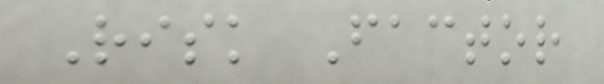Risk Factor
